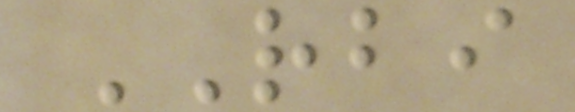RBI
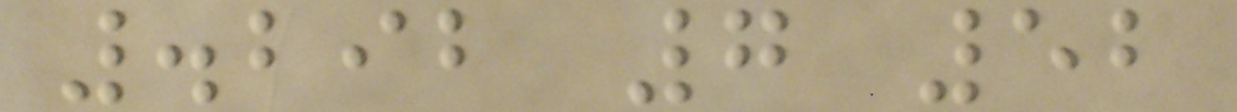.292 7 52
